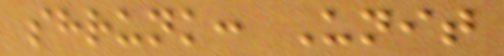shrunk: Unit
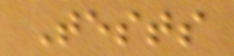Tests
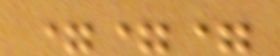===
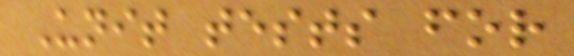Unit tests for
